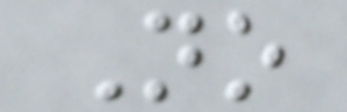No
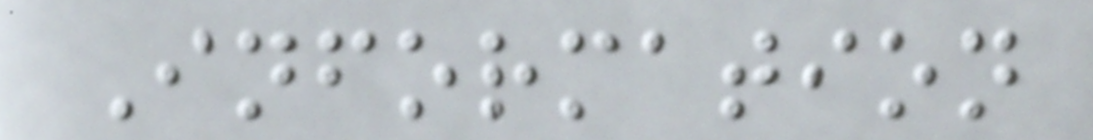Information
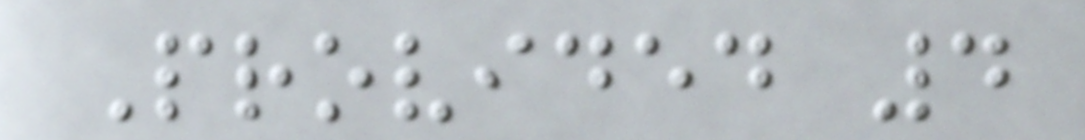Provided 4
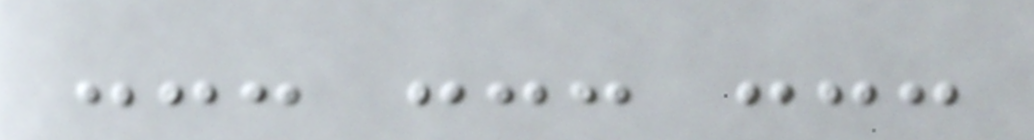--- --- ---
